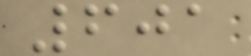601
